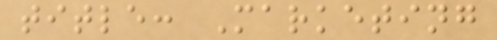title: Marketing
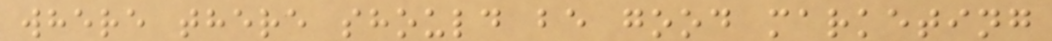where there should be good marketing
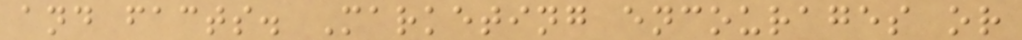and facts. Marketing encourages or
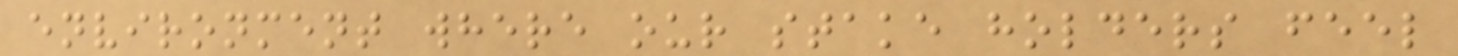environment where our stake holders feel
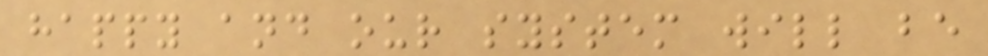happy and our system will be
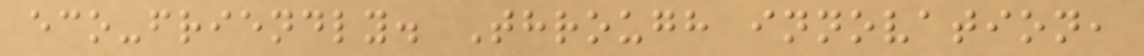eco-friendly. Through innovation,
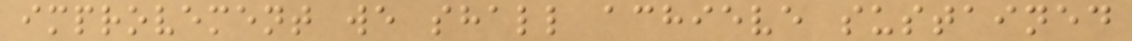improvement we shall achieve sustained
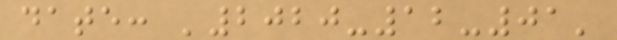date: '2020-12-01'
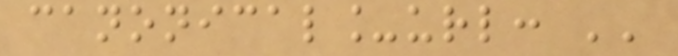canonical_url: ''
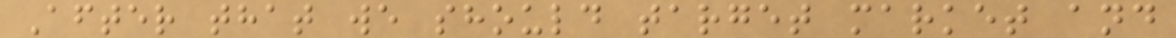After that we should target market and
